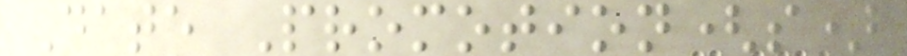Date Promotion(s)
